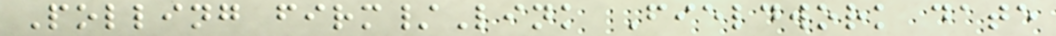Polling firm/Link Fieldwork date
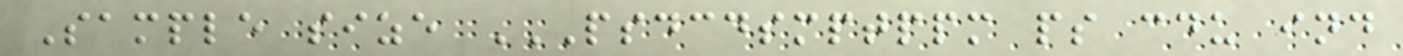Sample size PSDCDSMPTPPM PS CDU IND
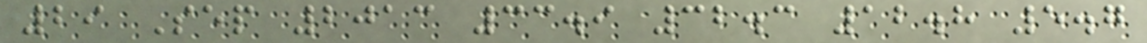29 Sep 2013 33.9 32.3 12.8 5.7
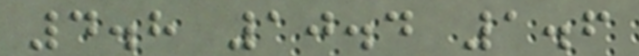4.8 10.4 1.6
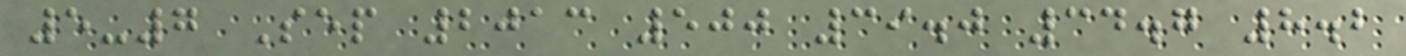5-7 Sep 2013 500 39.0 34.7 8.2
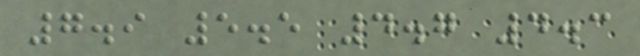7.9 5.5 4.7 4.3
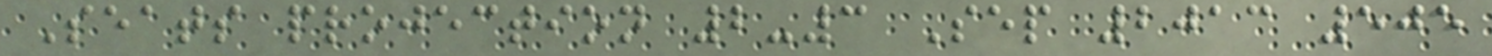Seats projection 2-3 Sep 2013 505
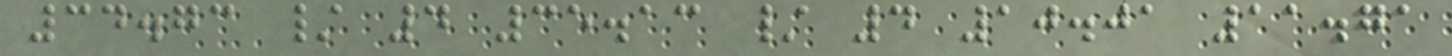34.73 / 4 35.13 / 4 10.01 11.71
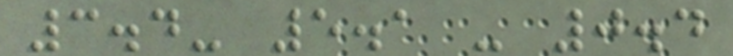3.4- 5.1 - 0.4
